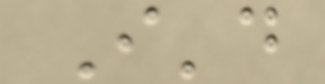I'd
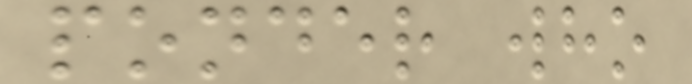ponder who
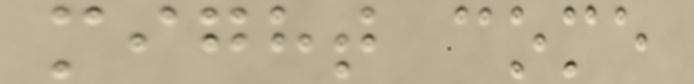might come
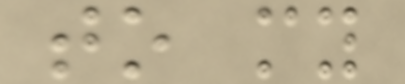to my
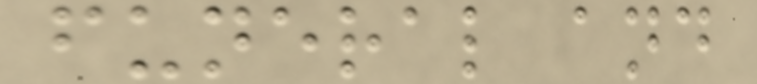funeral and
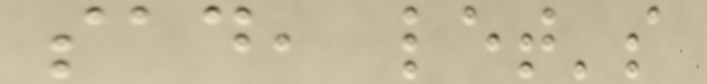sad, let's
